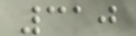310
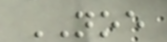NOE
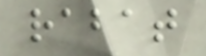rabat
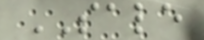SALE
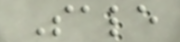Sale
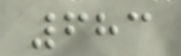683
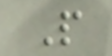P
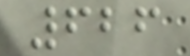626
